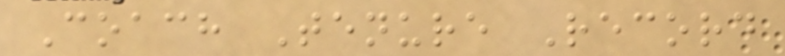Coach Tenure Record
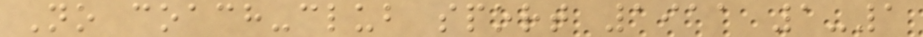No coach-club sport 1911 1-1
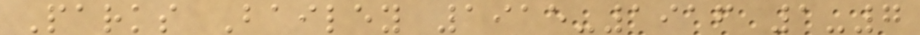Parks Bailey 1915-1916 1-7
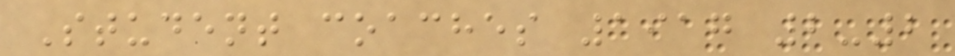Student coaches 1917 2-2
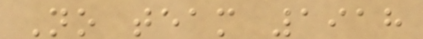No team 1918
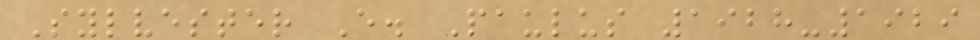Sylvester E. Paulus 1928-1929
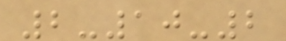2-10-2
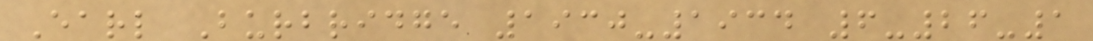Earl Burbridge 1930-1934 6-26-1
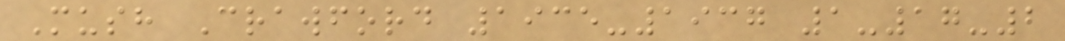Mush Crawford 1935-1937 1-17-2
